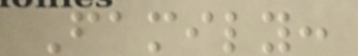Family:
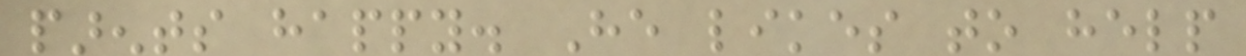parents happy. He likes to help
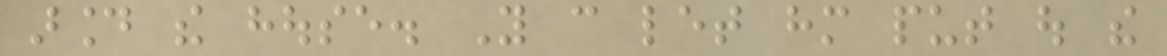around the house. You can let him put out the
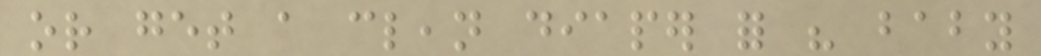or get a clean diaper for his baby
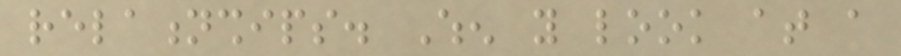relationships. When you look at a
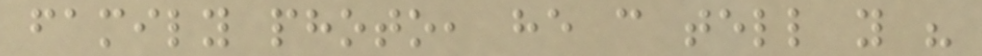family photo, he can tell you his
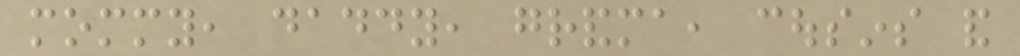mommy, daddy, grandma, cousins and
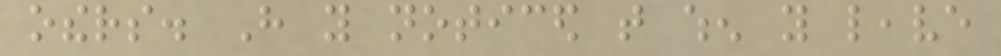others. Have you noticed that when you leave
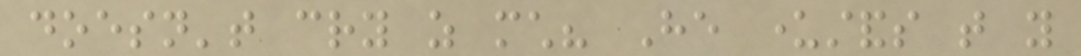doesn't cry as much? He understands that you
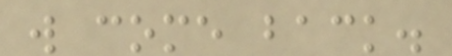will come back.
